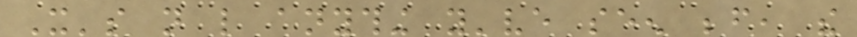It's not like anything you've seen before, the
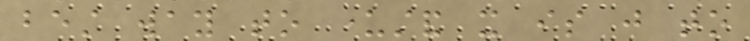best way to understand it is just to
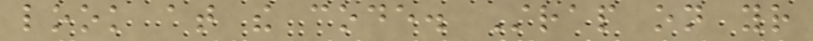look at the code. Strap on your
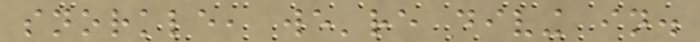snorkle, we're diving in.
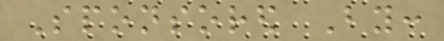Sponsored By:
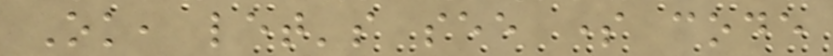Ok, let's see some code
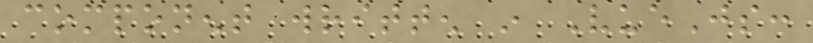component written in VueJs:
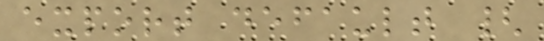export default {
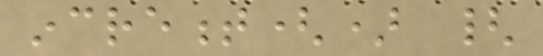increment() {
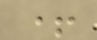+
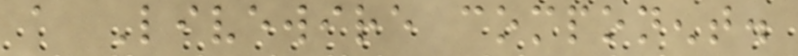a Livewire component.
